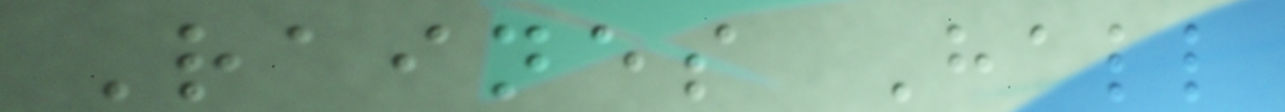Raines Hall
